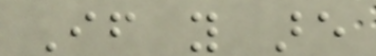If you are
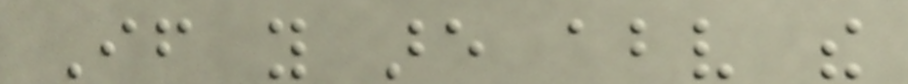If you are above the
